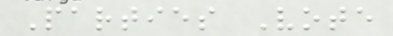Parties Vote
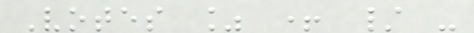Votes % + / -
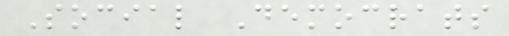Social Democrats
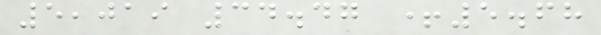5,019 34.47 +5.68
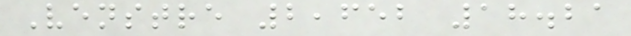Venstre 2,652 18.21
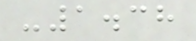-1.38
